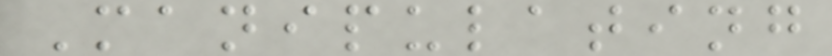Manipulating
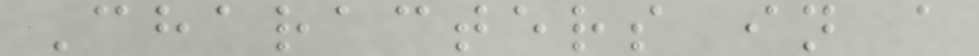Characters in a
